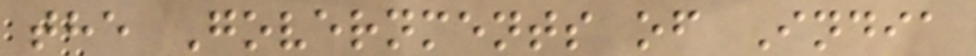the Governments of India
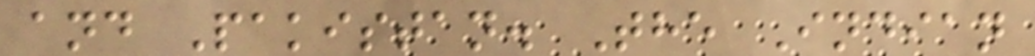and Pakistan. The Indian
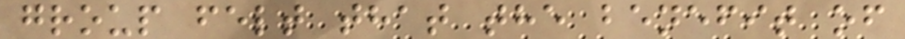group felt that the benefit of
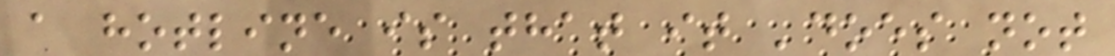a hotline is that it 'does not
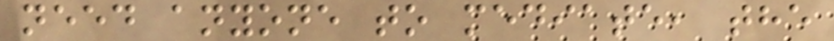need anyone to mediate, the
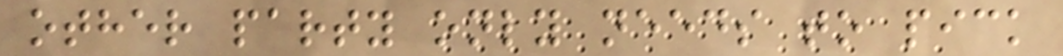other party only needs to pick
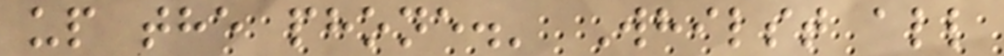up the phone.' Whilst all
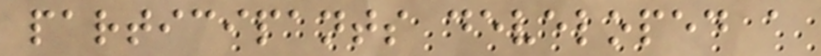participants developed a
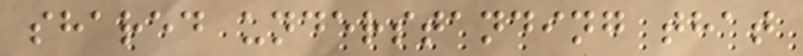shared understanding that
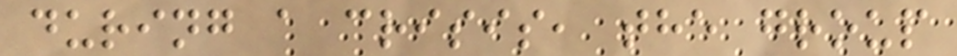during a crisis, the group
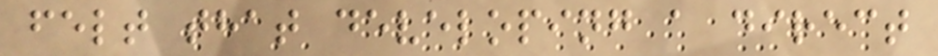felt that developing a direct
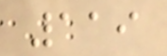119
